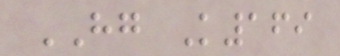HG K169
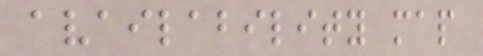availability map
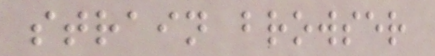strain browser
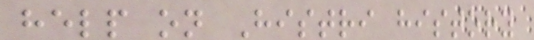help on Histri history
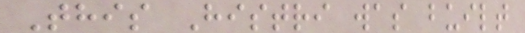This Histri was built
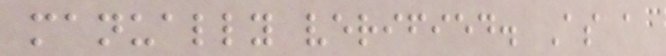manually verified. As a
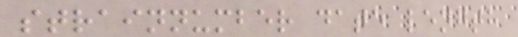strainnumber date length
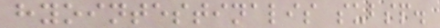hyointestinalis subsp.
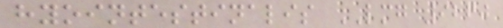hyointestinalis LMG 9260
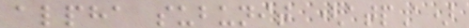alpha subunit (atpA)
